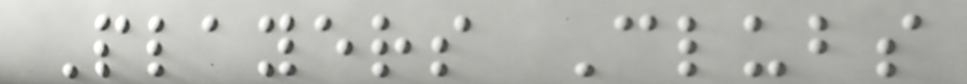Players Clubs
